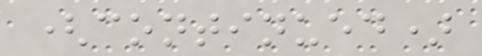(continued)
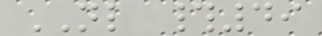NL #49
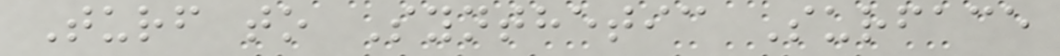Turf to Synthetic Surface
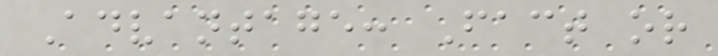Advantage: Fact or
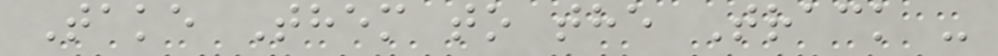Take Them to the Track -
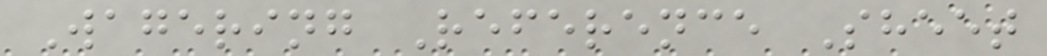Wagering Reference Sheet
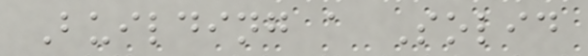Building a Solid
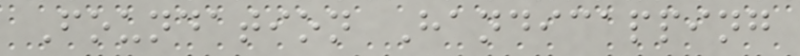Foundation Handicapping
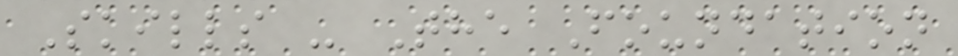Skills - The Foundation
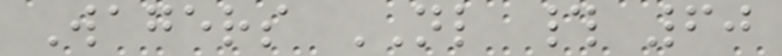Wagers NL # 60
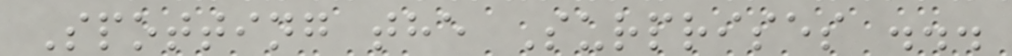Spotting the Surprises ...
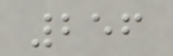256
